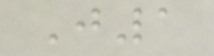J1
